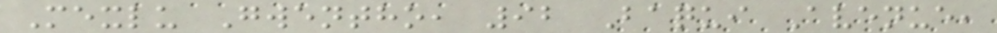Mexlu Gwentho, 92 Baqui Avenue,
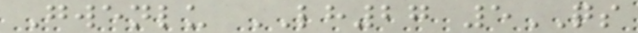Gwenlu LH27 5QS
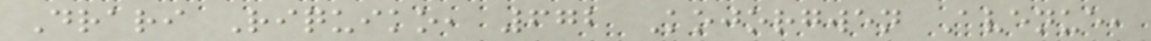Drari Riquiko, 672 Kojorgwen Avenue,
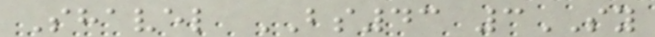Shavel BS43 3SY
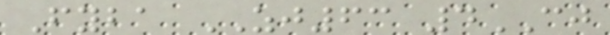Fyba ZJ63 4CJ
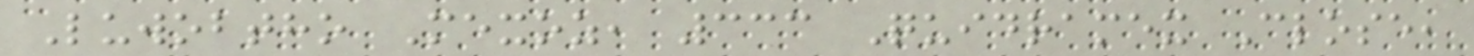Luwobtho Mexoz, 333 Quidramex Close,
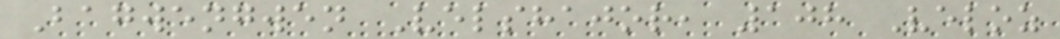Bagwengwen Velshajor, 108 Veloz
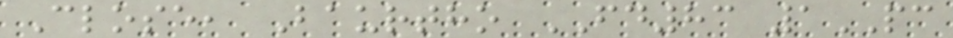Close, Baurtho FD83 1PC
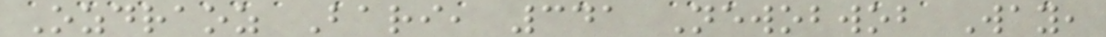Ozdraoz Bari, 341 Newobwob Way,
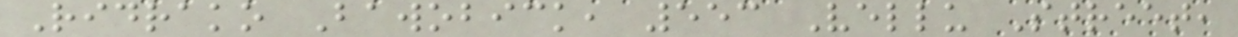Ridrako Bawobick, 553 Vellu Street,
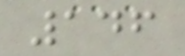146
